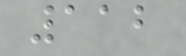112
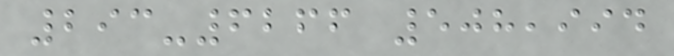293-6266 508,994
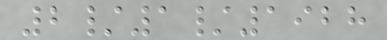2/1/1928
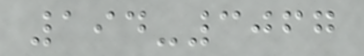194-3067
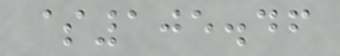$105.46
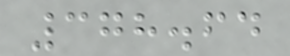378.64
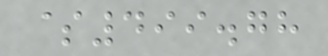$499.78
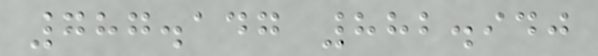787.147 882.940
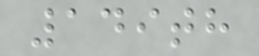149th
